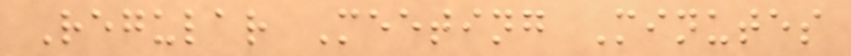Regular Meeting Minutes
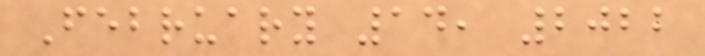February 14, 2022
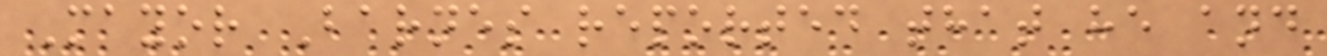Mayor Barnes reported that he and
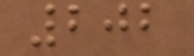202
